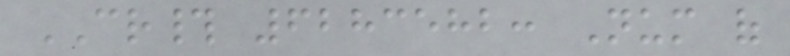CR# 6283582: Num of
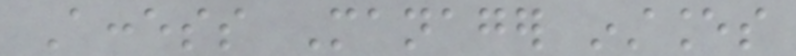Access Manager instances
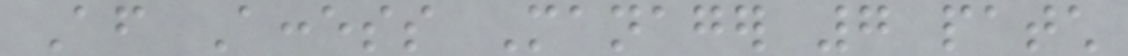After Access Manager 7 patch
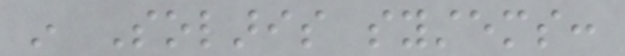in Solaris systems:
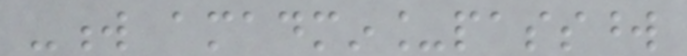-w amadmin_password
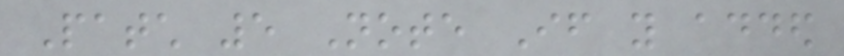Patch 5 Note If you added
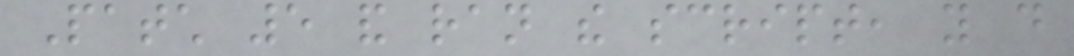Patch 5 and ran the script, you do
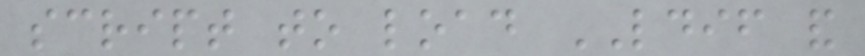script to load LDIF and
